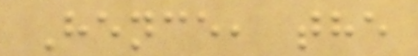Hence, the
